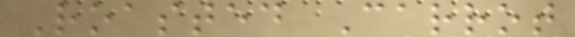Roasted Carrot
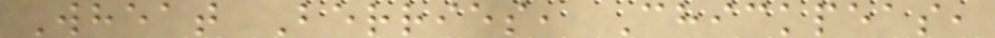Wheat Berries, Chickpeas,
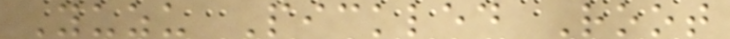Yuzu Pickled Root
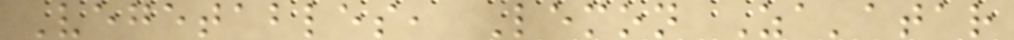Vegetables, Lemon Za'atar
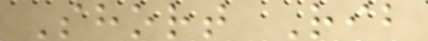Short Rib
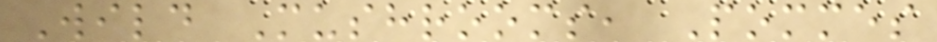Wild Mushrooms, Pommes
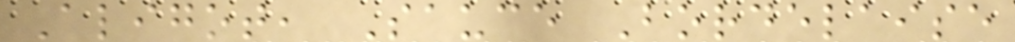Aligot, Sauce Bordelaise
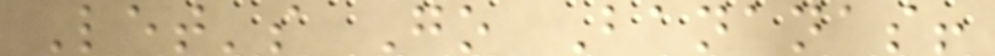Let's Go Bananas!
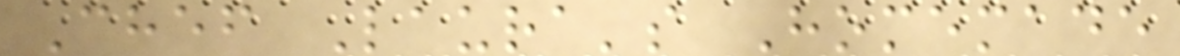Chef Laura's Homemade
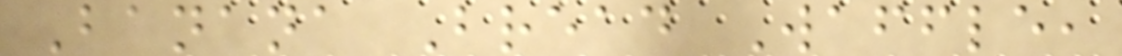Banana Bread Waffle,
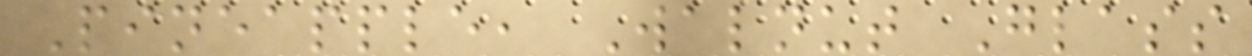Pineapple, Walnut Glass
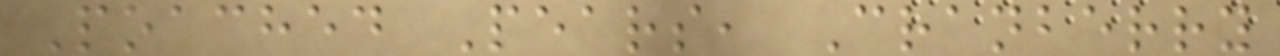Poached Pears, Cranberry
